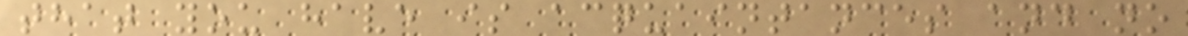that you have is acquaintances and no
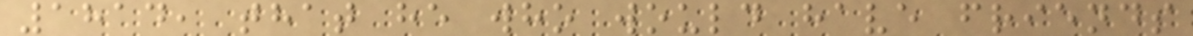1814, that he who would have friends
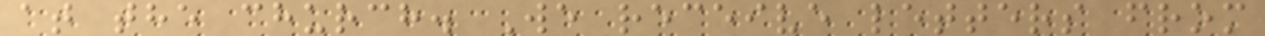at the church. We receive letters from
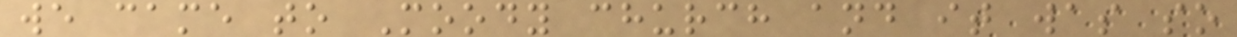we came to Moody church and it was so
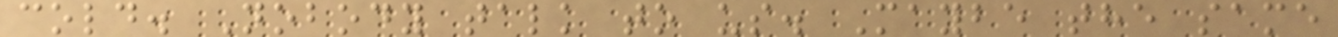cold. Nobody talk to us. Maybe the same
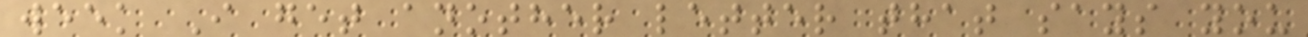week I get another letter that says you
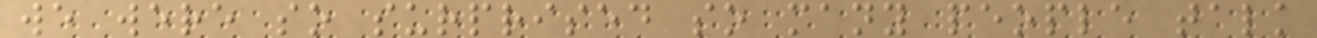we were so surprised so many people talk
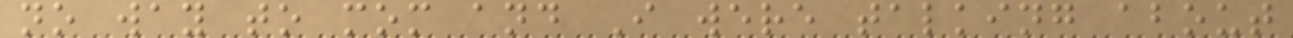no way to mom and I were talking about
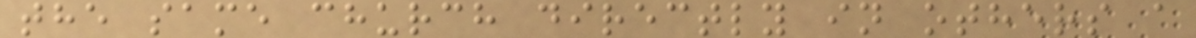the same church directly in others a
